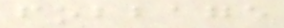fobbage
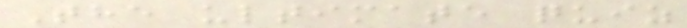The ultimate quiz
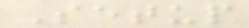Setup
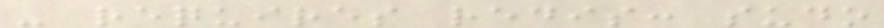- requires redis: sudo
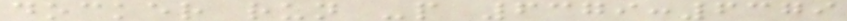docker run -p 6379:6379
